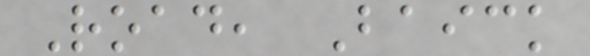Road, Baick
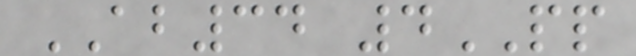AB34 4PP
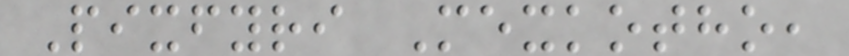Pixfyri Mexkotho,
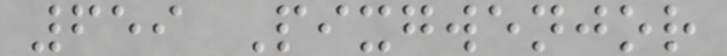659 Pixgwenjor
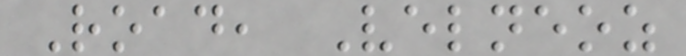Road, Velneoz
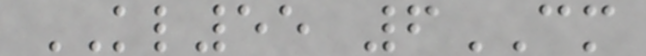KL55 6CM
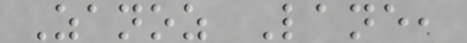Zanoz Lane,
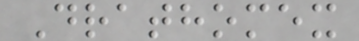Drathomex
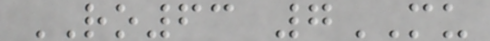RO63 7MU
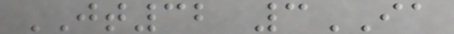JT32 3IA
